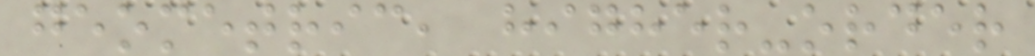geometric, higher-order
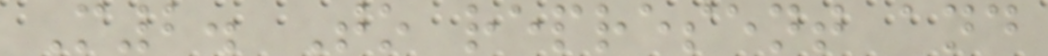M2. To represent and
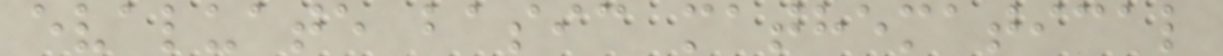evaluate basic mathematical
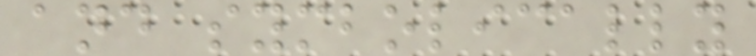and symbolically
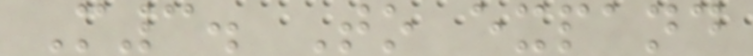M3. To expand
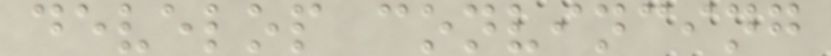develop convincing
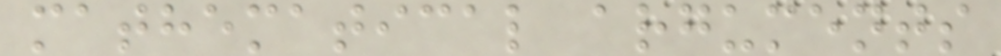mathematical arguments
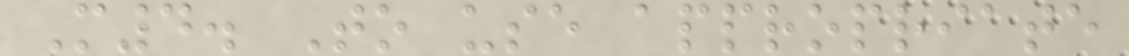M4. To use appropriate
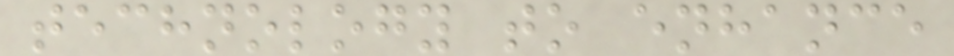technology to enhance
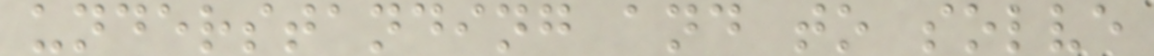understanding and to solve
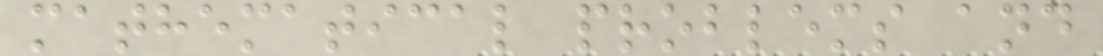mathematical problems and
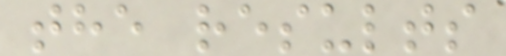the results
